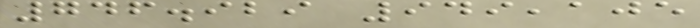746.929 949,105
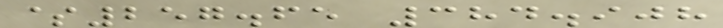$257.65 384.908
